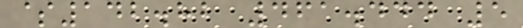$142.82 461.444 5
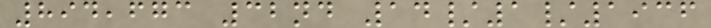894,673 32nd 14/1/1936
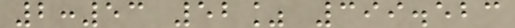2:53 52% 399.523
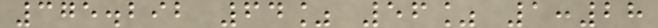375.292 64% 56% 1:28
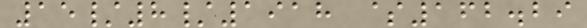15/8/1918 $162.29
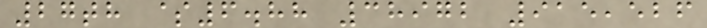27th $6.88 38972 915,526
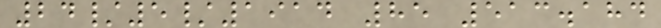24/5/1914 85 513.184
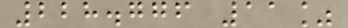228.776 11%
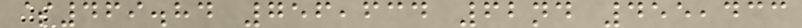$469.84 756,634 62nd 455,433
